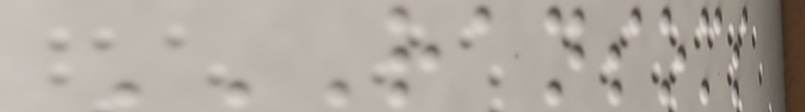RANSOMS
